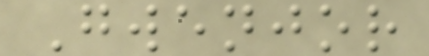Gwenjor
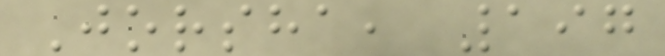Jorsha, 197
